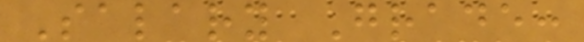Salary Grade:
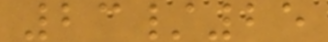23/25
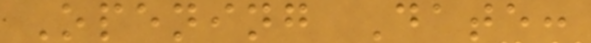Opening Date:
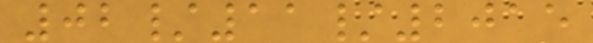02/11/2015
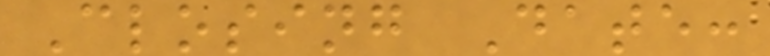Closing Date:
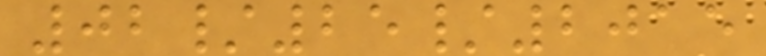02/25/2015
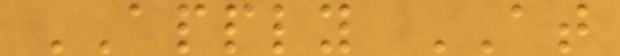APPLY AT
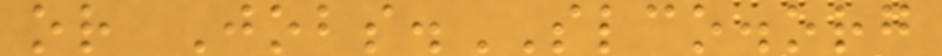or Jobs.SLCO.org
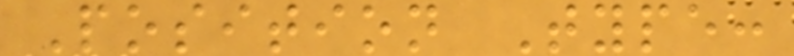Position Type:
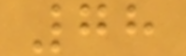78
